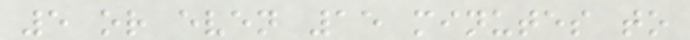5 or even 15 minutes to
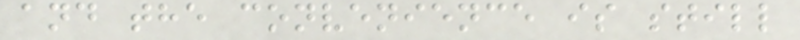and the convenience is still
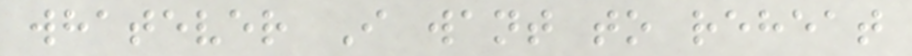whatever I want to reheat
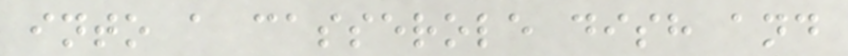into a casserole dish and
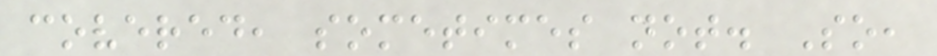covered, sometimes not. So,
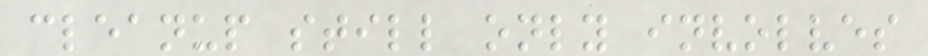cleanup still only involves
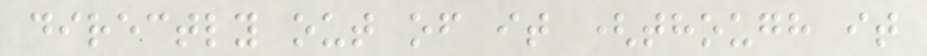directly out of it (though it
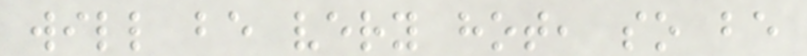will be very hot, so be
